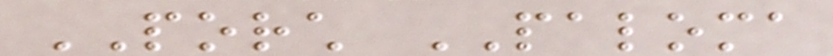PORCH PALOMA
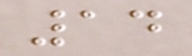14
